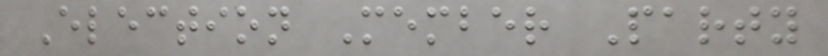Election Member Party
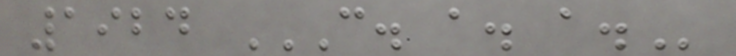1924 C. A. A.
